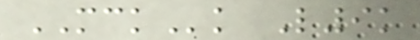MCKk L9k
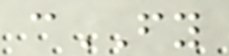cFY
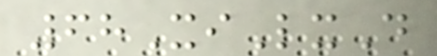68XiLxD
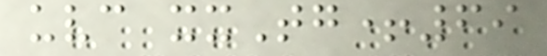uvc xxTg+69
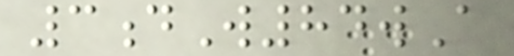3dW84wA
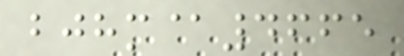bjhm@4665
